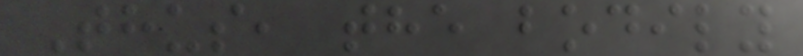Thus, the bodily
